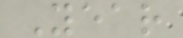Year
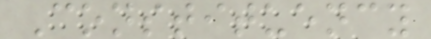Constituency
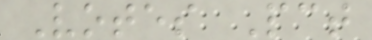Votes Pct
